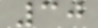30
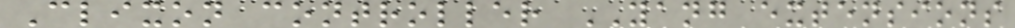Clixon controller YANG extensions
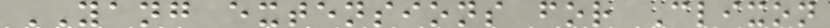YANG extensions for Clixon
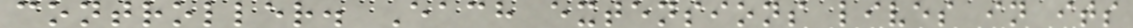controller. Each extensions lives in its
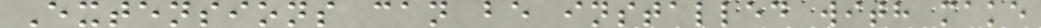Extensions can be installed with make
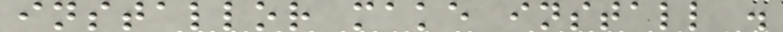installor make install .
